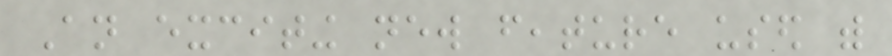An exciting new feature used with
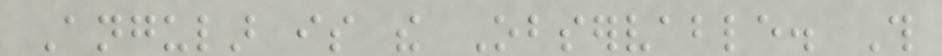Angular is the Observable. This
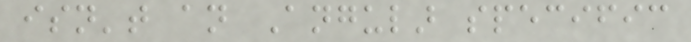isn't an Angular specific
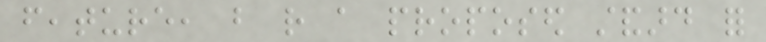feature, but rather a proposed standard for
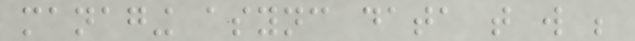managing async data that will be
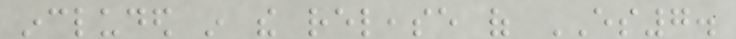included in the release of ES7.
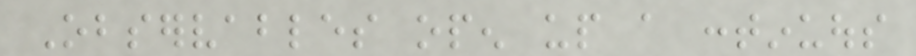Observables open up a continuous
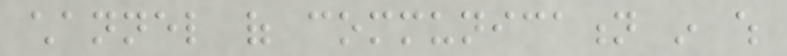channel of communication in which
